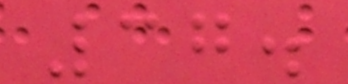37.
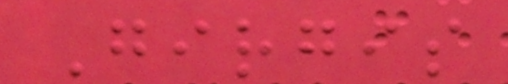Girgis
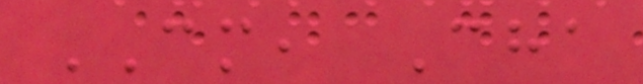CM, Cha
